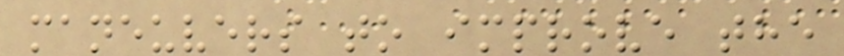maneuvers to improve the
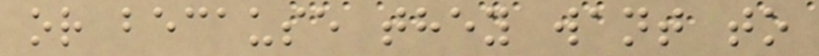or because they want to
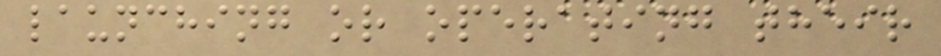launching or operating their
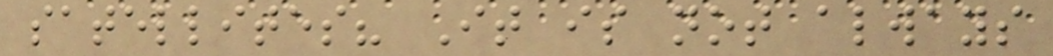satellites? It is not always
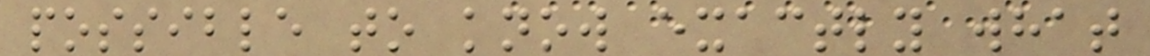possible to know exactly what
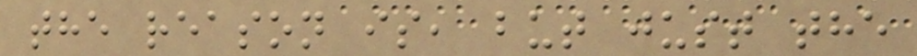the reason is, but just the
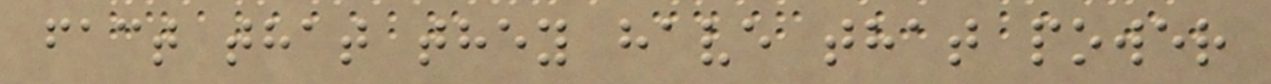fact that they have that power
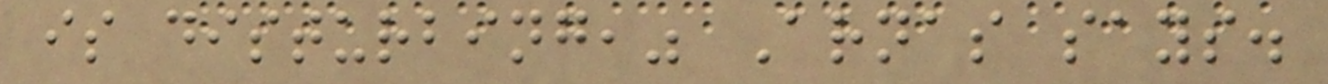is disturbing," Arnas says.
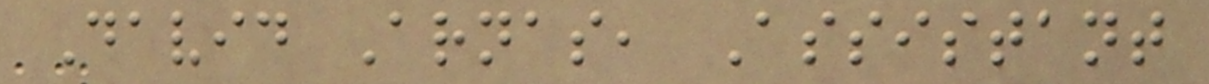David Arnas, Assistant
